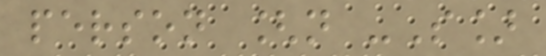person [n -S]
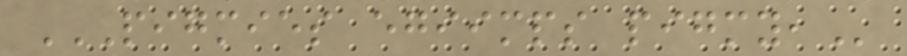PIGMIES EGIIMPS PIGMY,
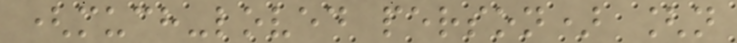(much-loved person) [n
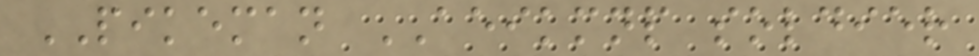PIKEMAN AEIKMNP soldier
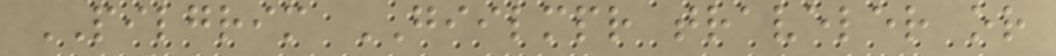PILGRIM GIILMPR traveler or
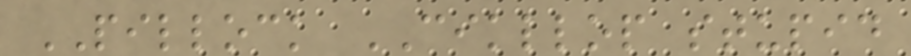PILLOCK CIKLLOP stupid
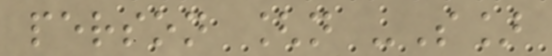person [n -S]
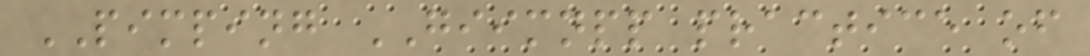PIMPING GIIMNPP practice of
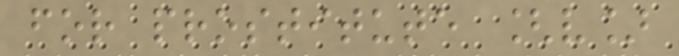for prostitute [v]
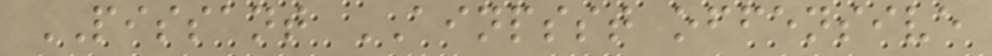PISSANT AINPSST offensive
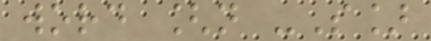word [n -S]
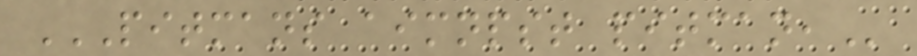PITMANS AIMNPST PITMAN,
